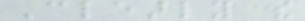Clearly the
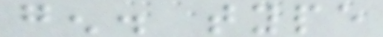gen. type
